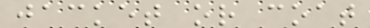jacket or coat
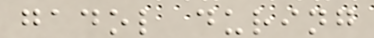gadol during
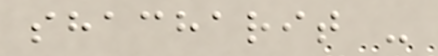shacharit -
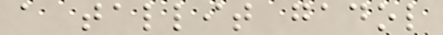a tallit gadol
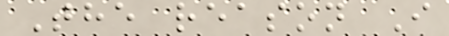The reason I
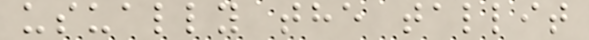usually the tallit
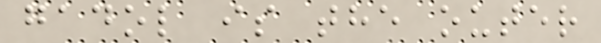gadol is the outer
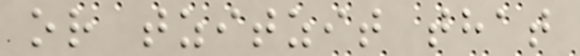or tzitzit that
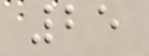25
